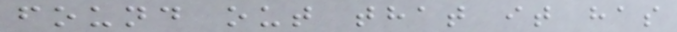found out that it has
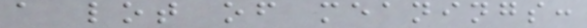a lot of meanings:
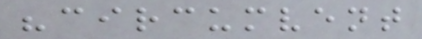"circumvent
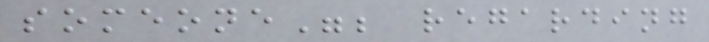someone"; regarding
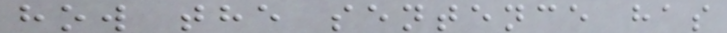how the sentence has
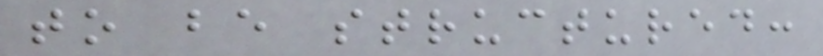to be structured:
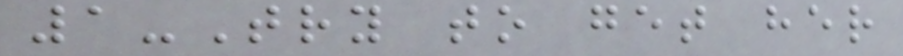1-Try to get her
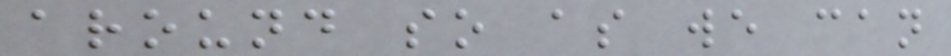around so as we can
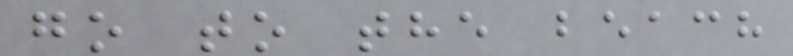go to the beach
